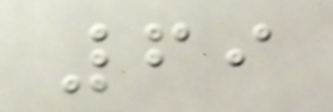69
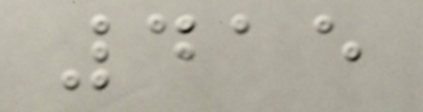415
